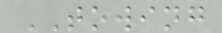TOWING
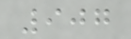907
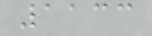1133
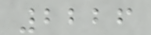2226
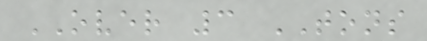OVER 3 TONS
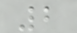2
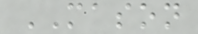MASON
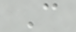C
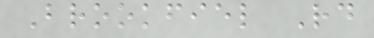Brookfiel Rd
